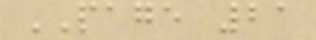PAGE 21
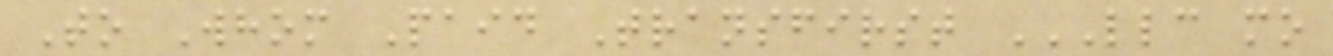To Whom Paid Transfirst LLC MO
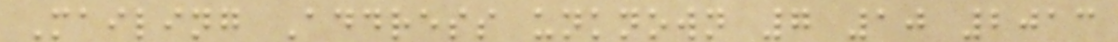Mailing Address unknown 7 10 2013
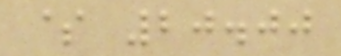$ 20.00
